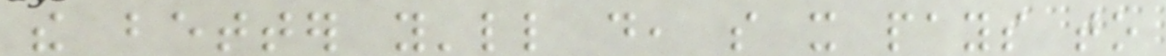the better you'll do, so it pays to
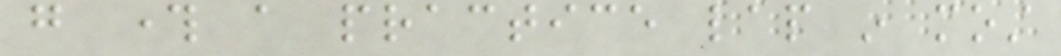go through a practice lap in most
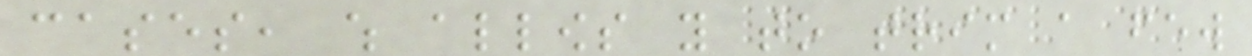cases, which allows you to trim a few
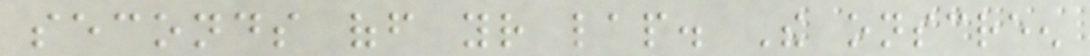seconds off your lap. The onscreen
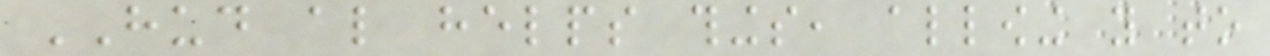HUD also helps things, allowing you to
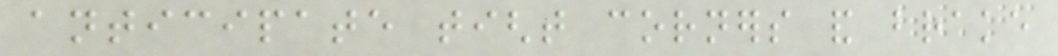anticipate tight corners and brake
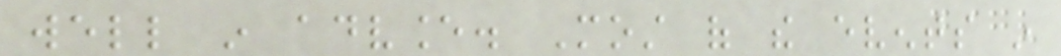well in advance. Most of the events in
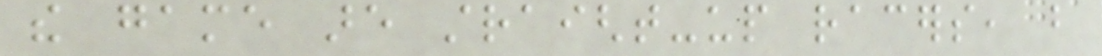the game are straight-up racers, but
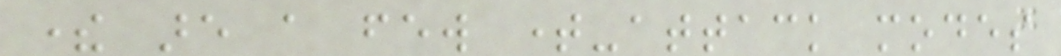there are a few time-attack modes
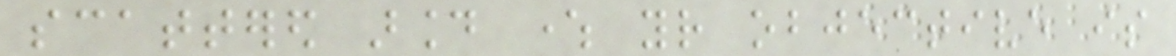scattered around where your objective is
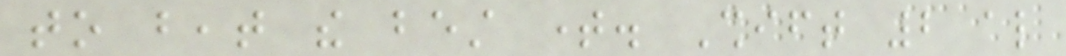to beat the best time. Shift 2 also
